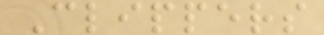Clippers
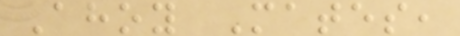Ahoy Mates,
